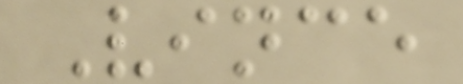Vince
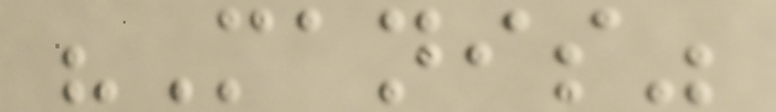"Manis"
